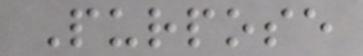Purpose
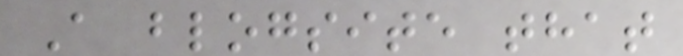A blogsite that
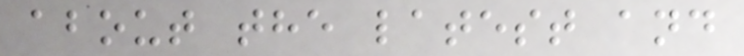about the latest and
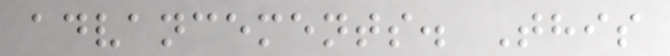advancements. This
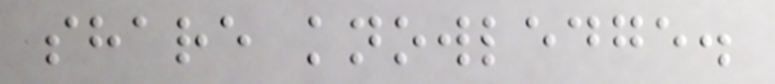share knowledge.
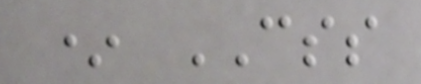* CSS
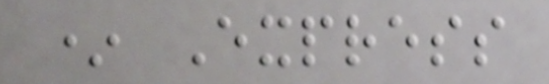* Express
